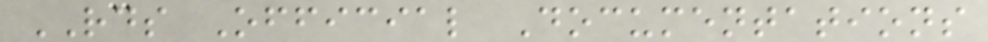RDS Official Documentations
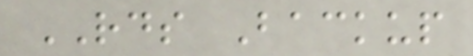RDS Backup
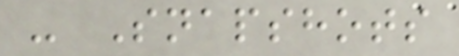- Snapshots
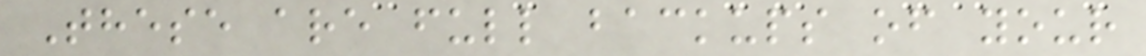These are full backups of your
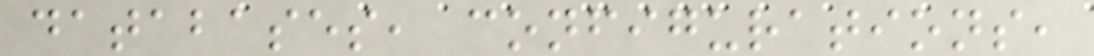databases, configurations,
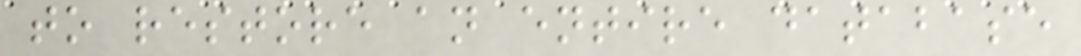to restore an entire database
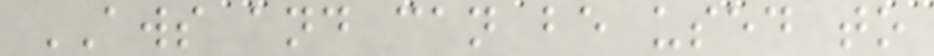AWS and can be used to
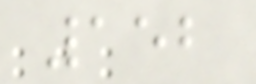152
